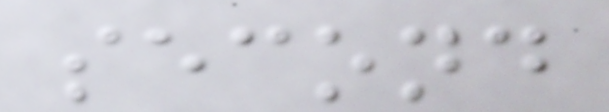second
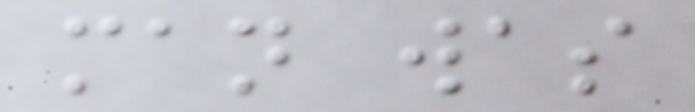man was
